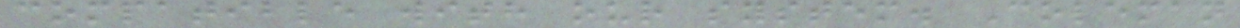compatible with our system. Coleman
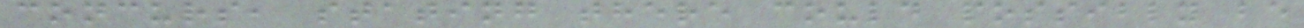concurs, stating there could possibly be
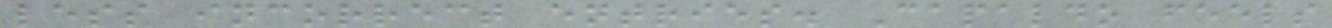less incorrect entries. Capaldo feels
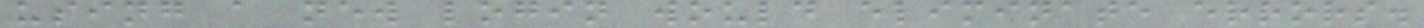using a new login would eliminate errors.
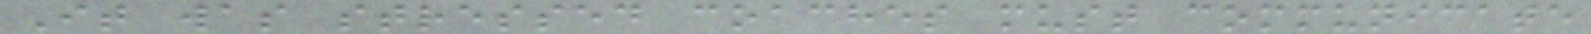It was stressed coaches must communicate
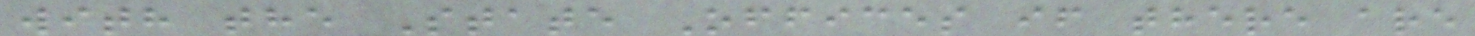with the State Offices if there are
